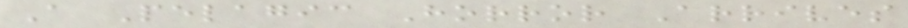A Pelagic Horror Arrives
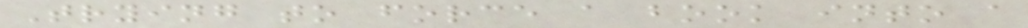Trying to force a book into a
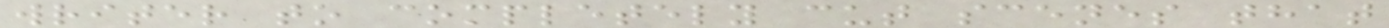writer to completely cut scenes that
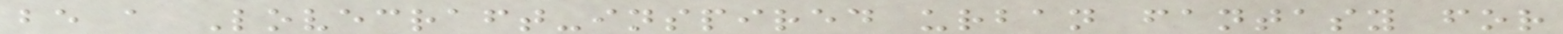be a Lovecraft-inspired urban fantasy for
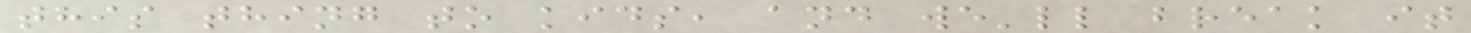this thing to kids, and we'll break it
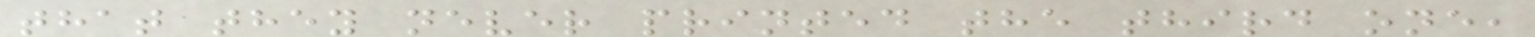that they never printed the third one,
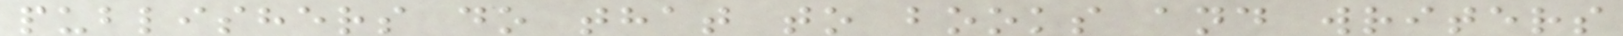publishers do that to books and writers
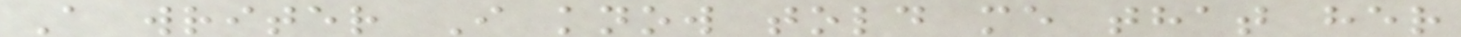A writer I know told me that her
